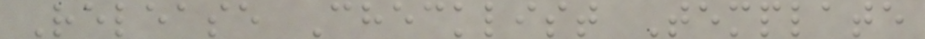Release Checklist Template
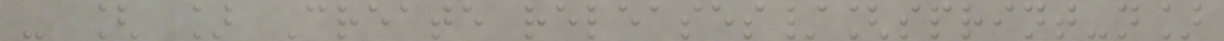- [ ] Create releases/[sprint-n]
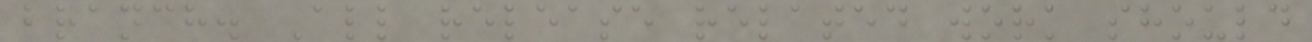branch. All release related work should
